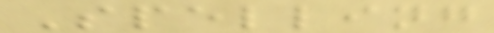Spelling
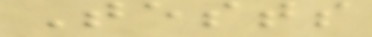Tests
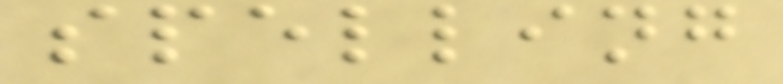spelling
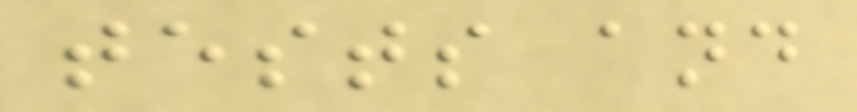tests and
